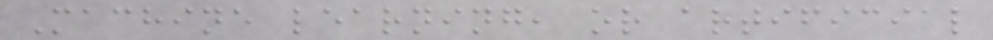Machine learning, or artificial
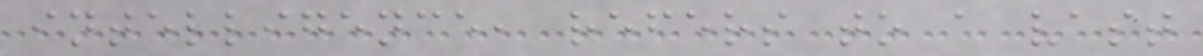intelligence, refers to a vast
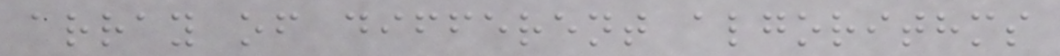array of different algorithms
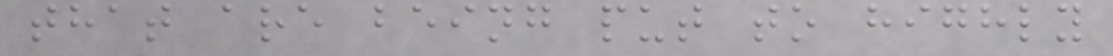that are being put to highly
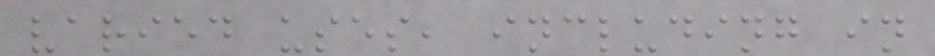varied uses, including in
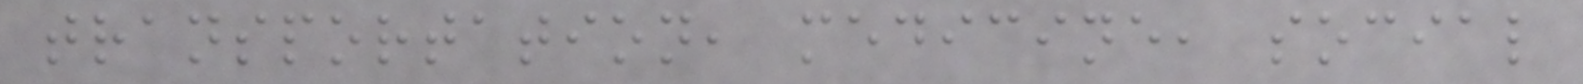transportation, medicine, social
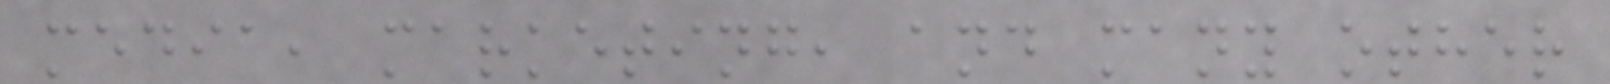media, marketing, and many other
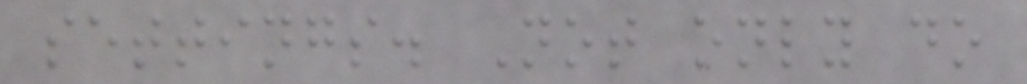settings. Not only do
